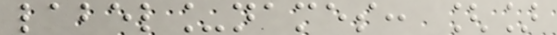label_names: []
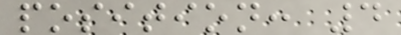position: 4
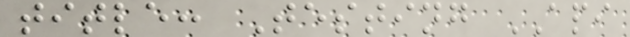title: Testing API
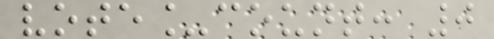vote_count: 0
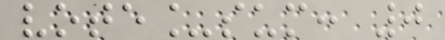vote_sum: 0
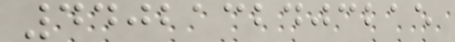4402132403215
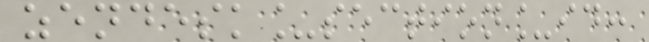zendesk_section_id:
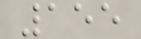155
